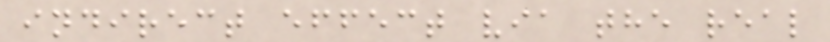indirect effect via the real
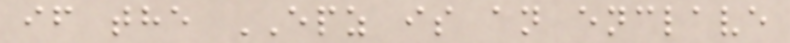if the EPZ is an enclave
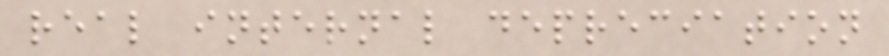real internal depreciation
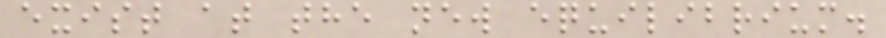exist at the new equilibrium.
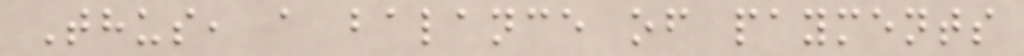Thus, a balance of payments
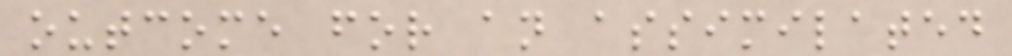outcome for an assimilated
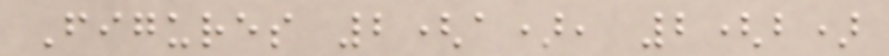Figures 2(a), 2(b)
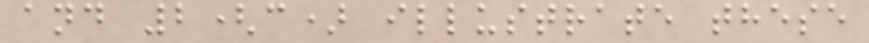and 2(c) illustrate these
